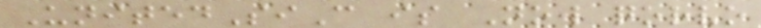UnitedSiC is Now qorvo
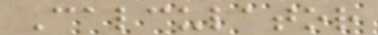Calculator
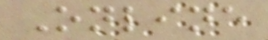Online
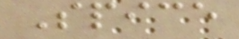Spice
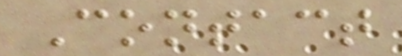Contact
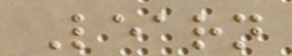Learn
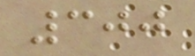300
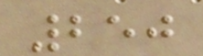250
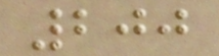200
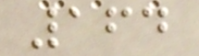164
